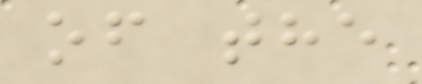of the
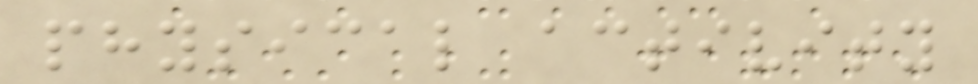physical activity
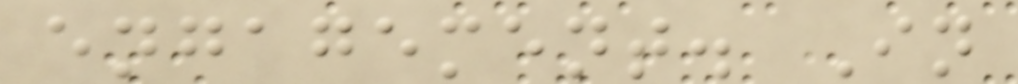engagement. In
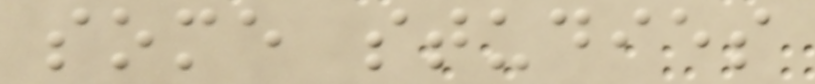some studies
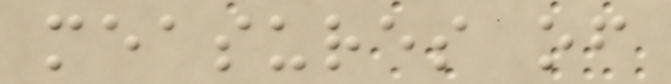measures of
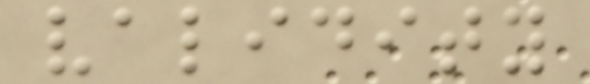validity
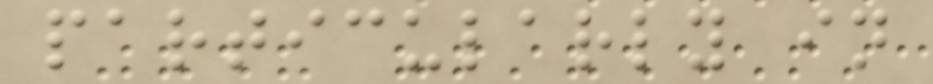particularly in
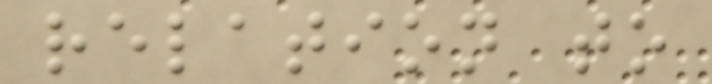relation to
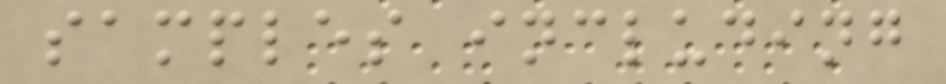samples including
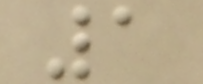1
